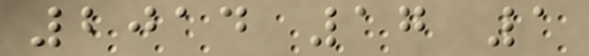2014 17 1
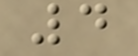4
